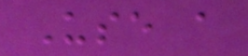Use a
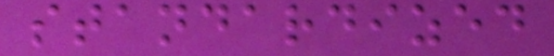standardized
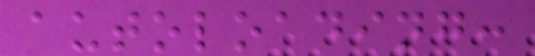autoloading:
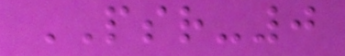PSR-0
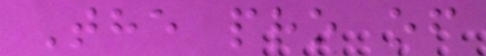The pro of
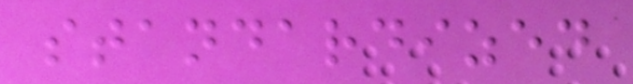standardized
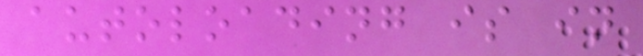autoloading is in
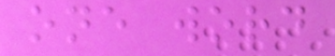one word
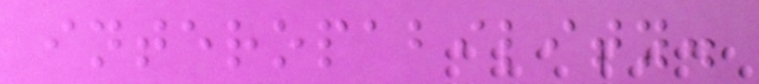interopability.
